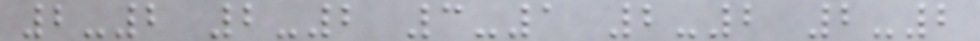2-2 2-2 3-1 2-2 2-2
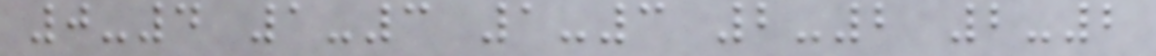0-4 1-3 1-3 2-2 2-2
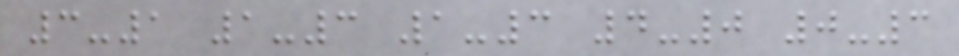3-1 1-3 1-3 4-0 0-3
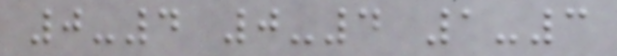0-4 0-4 1-3
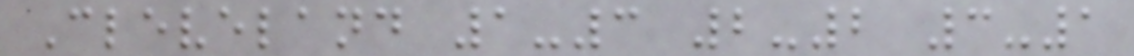Cleveland 1-3 2-2 3-1
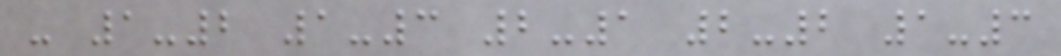- 1-2 1-3 2-1 2-2 1-3
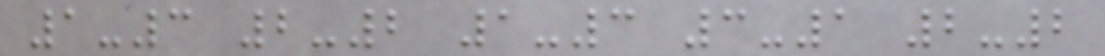1-3 2-2 1-3 3-1 2-2
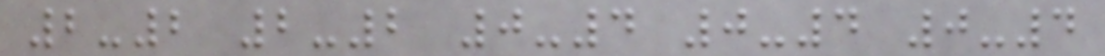2-2 2-2 0-4 0-4 0-4
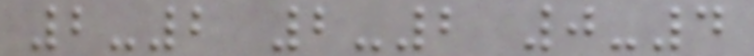2-2 2-2 0-4
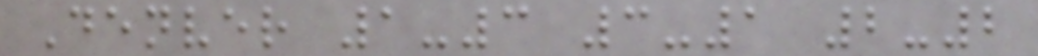Denver 1-3 3-1 2-2
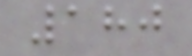180
